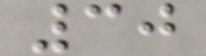30
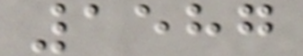1587
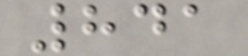841
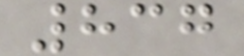837
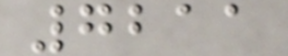7211
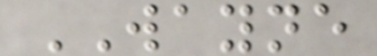WAYNE
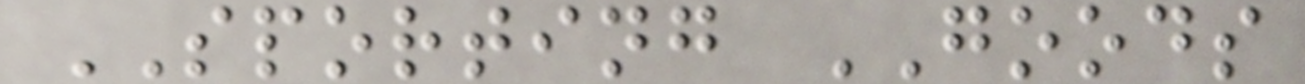SPORTING GOODS
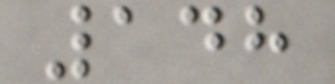148
